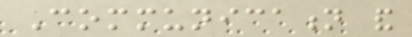Communication and
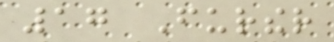17 Further
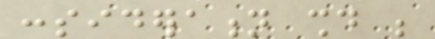consideration should be
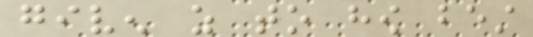given as to how best
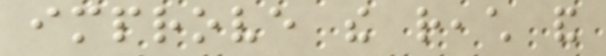improve the reach and
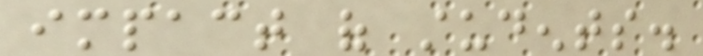impact of students.
